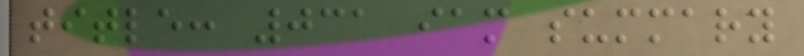title: 031 iam summary
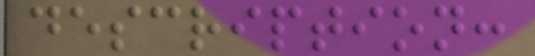description:
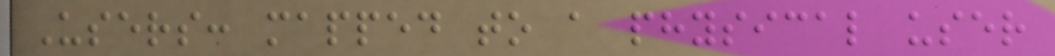Users: mapped to a physical user
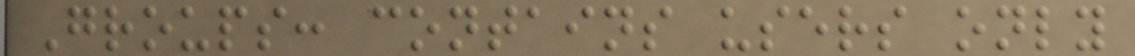Groups: contains users only
